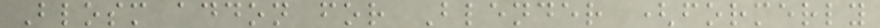Blosm addon for Blender (formerly
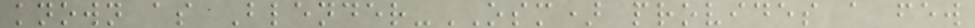known as Blender-OSM) provides a few
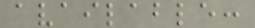available:
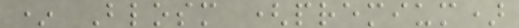* Blosm (premium)
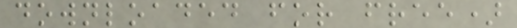downloaded for free)
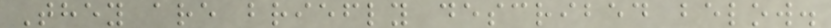They are briefly described below.
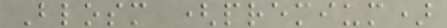Blosm (premium)
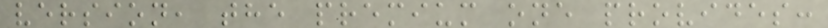version, the premium one provides:
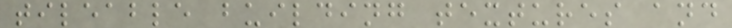tileable building textures and
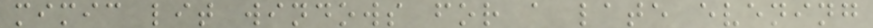mimic lit windows for a late evening
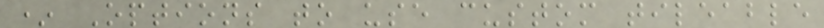* Options to use custom tileable
